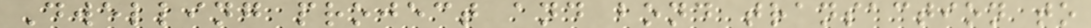Dwelling project and bond transaction to
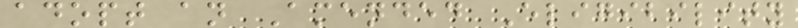adopt an Amended Eligibility
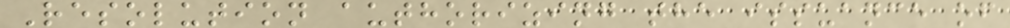Resolution authorizing the issuance of
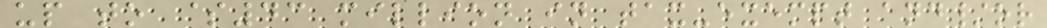up to $43 million in tax-exempt and/or
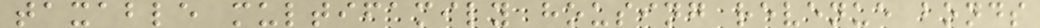taxable multifamily housing revenue bonds
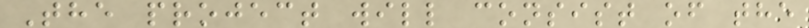The project will consist of the
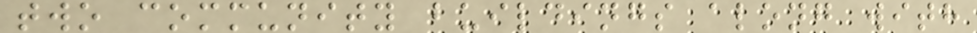two community buildings along with
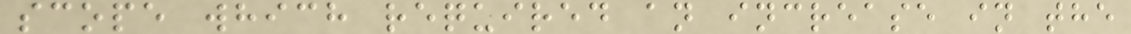scope which required an increase in the
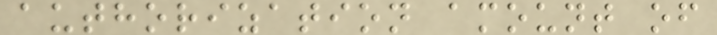authorization amount of
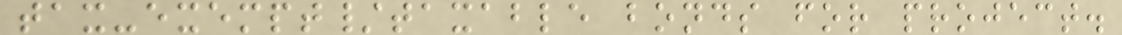tax-exempt/taxable bonds for project.
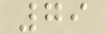79
